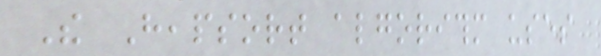The Heapsort algorithm uses
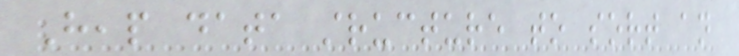Heap data structure to sort an
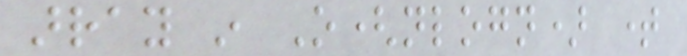array in O(nlogn) time
